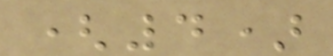(4)
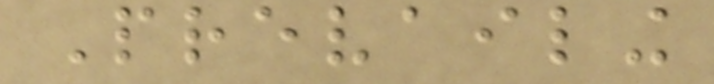Prevailing
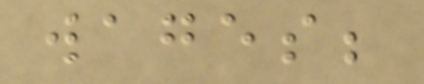wages;
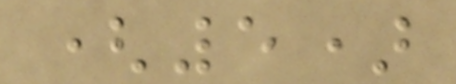(5)
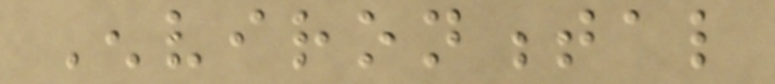Environmental
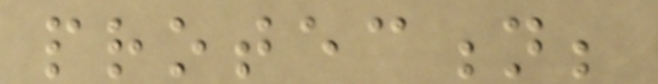protection;
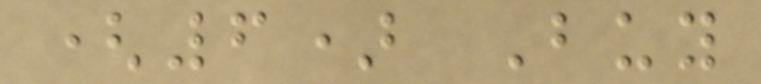(6) Buy
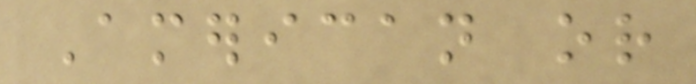American or
